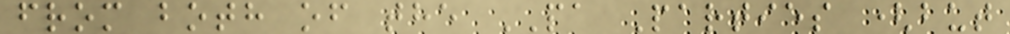from both of the PA Parties (but
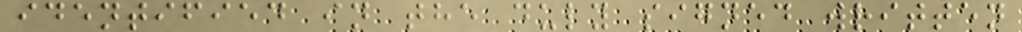identified in the duly signed written
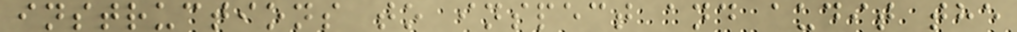instructions to inspect and audit the
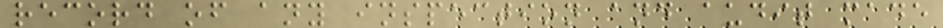record of any inspection and audit made
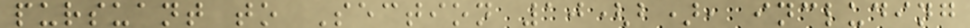pursuant to Section 10(b), including
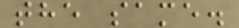the same.
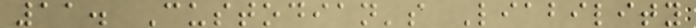11. Custodian's Liability
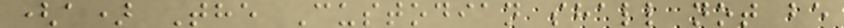(a) The Custodian shall not be
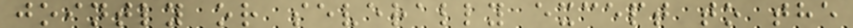jointly or severally except to the
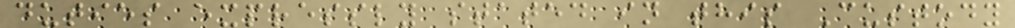duties expressly stated in this Custody
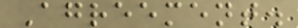Agreement.
